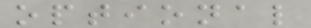optional
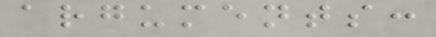arguments:
